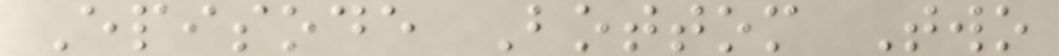Episode Bottom Two
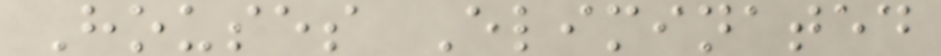Houses Eliminated
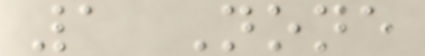1 None
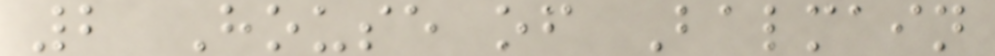2 House of Balmain
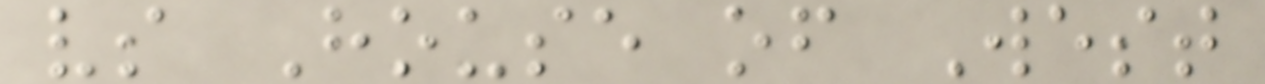vs House of West
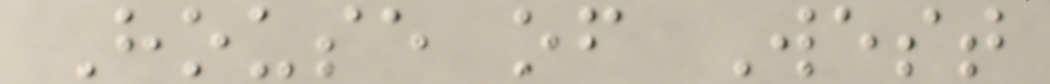House of West
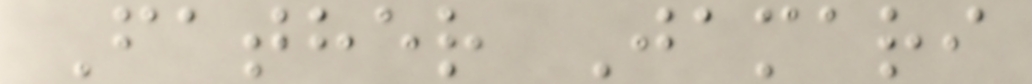Father Jamari
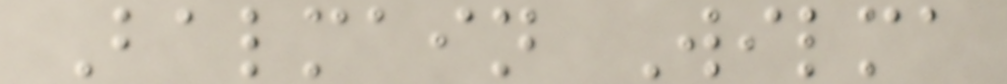Balmain Wilma
